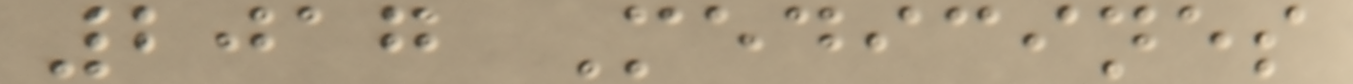2017 Medicines
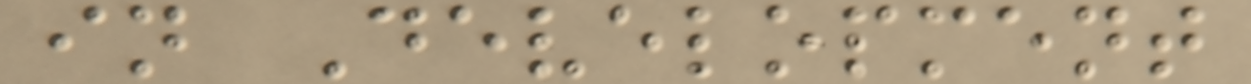in Development
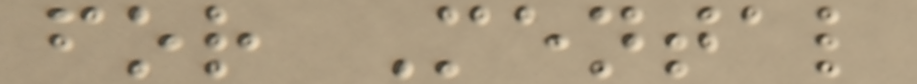for Mental
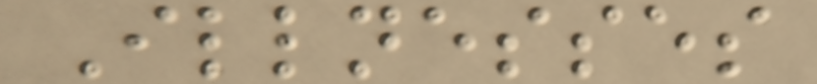Illnesses
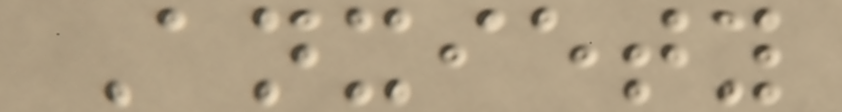Anxiety
